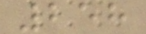258
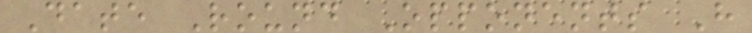Date Round Opponents H
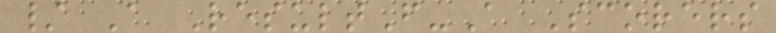/ A ResultF-A Scorers
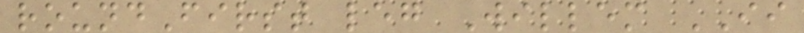roundFirst leg Willem II
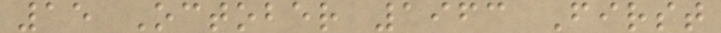15 October 1963 First
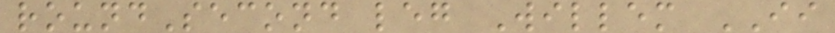roundSecond leg Willem II
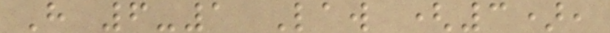H 6-1 Law (3),
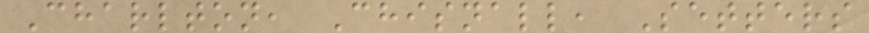Charlton, Chisnall, Setters
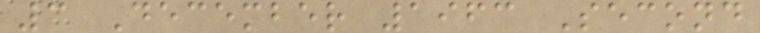3 December 1963 Second
